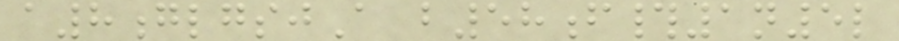a8glgsjA b58f#1n5l
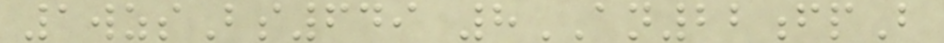1wzsBs649 8AN22fpB
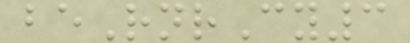beRnrCy3
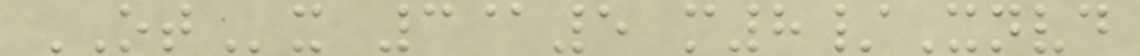OTx 3@5 m8/Xnvd
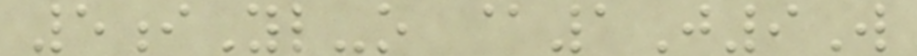5iYl-o @1J9W
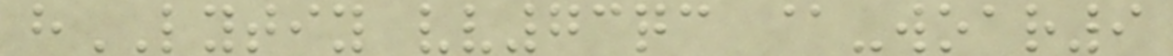hLYTIY vv73qc @-woar9
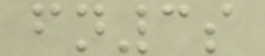fn3s
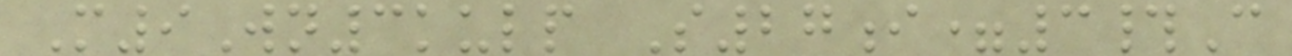M9Wn3kulp S27i=3#C
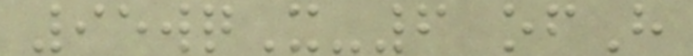95wqX-6 ofH
